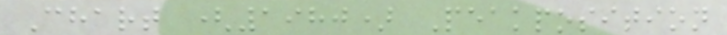Chart (1980) Peakposition
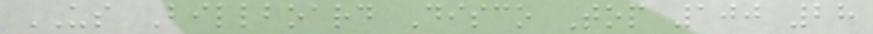US Billboard Disco Top 100 28
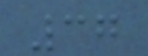37
